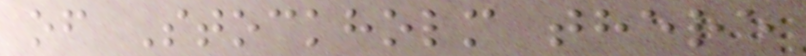of Stockholm there
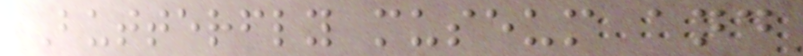Butterfly museum and
